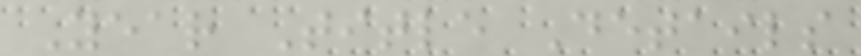Year Title Details
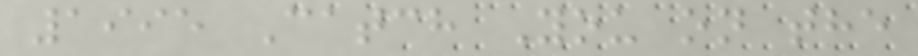1995 Catch You on the
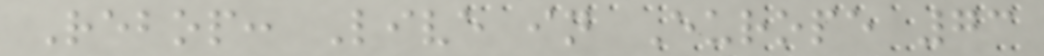Rebop: Live in Europe 73
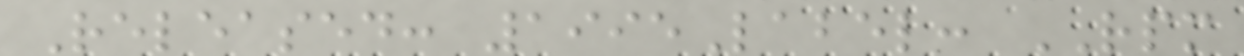Released: 1995Label: RPM
